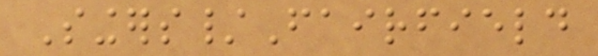Singers/Fairfield
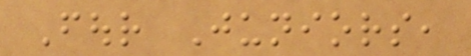Four Juniors,
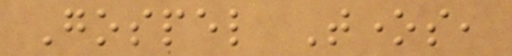Gospel Tones,
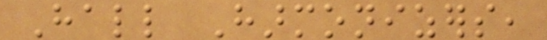Hall Harmonizers,
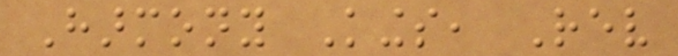Harmony Kings, Rev
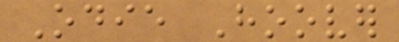Odie Hoover
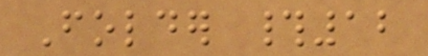Folder #12
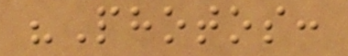"Photos:
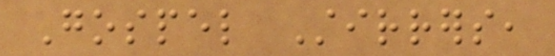Gospel Stirrers,
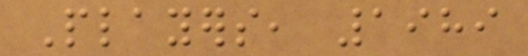Players, 1989
